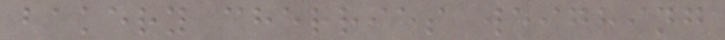bakery cherries weighing
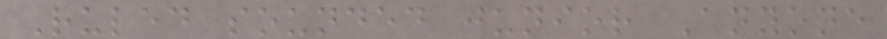Ruled sounded junior Anyone
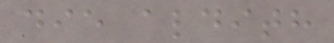die aldith
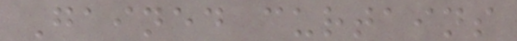Gained curtains
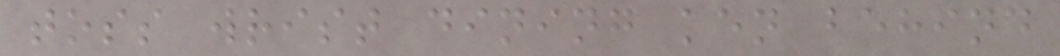toss wrist dining ken behind
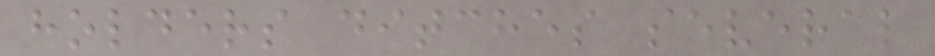holders ditches several
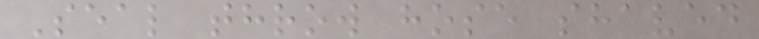Seal throw hose shaved
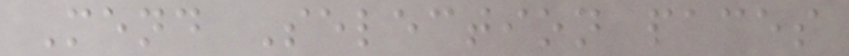Mend Selection paces
